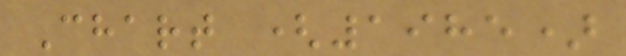Chart (1985)
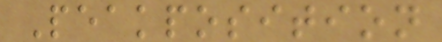Peakposition
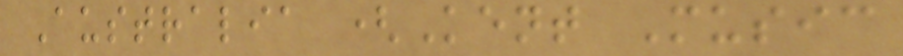Australia (Kent Music
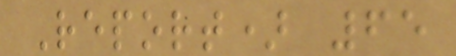Report) 65
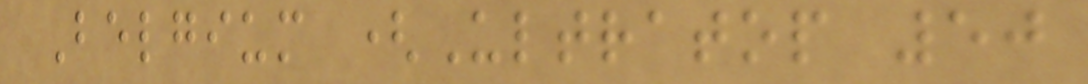Belgium (Ultratop 50
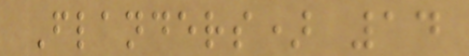Flanders) 14
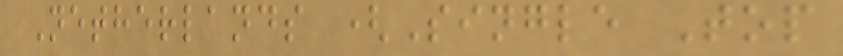Netherlands (Single Top
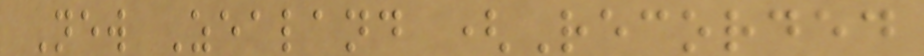New Zealand (Recorded
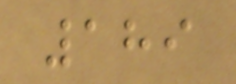189
